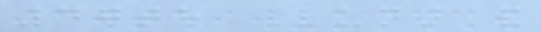47th Lunar and
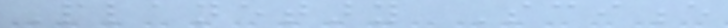Planetary Science
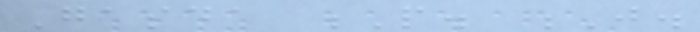Gasda P. J.
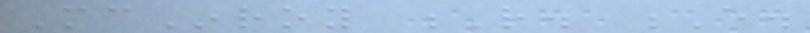McInroy R. E.
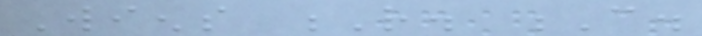Wiens R. C.
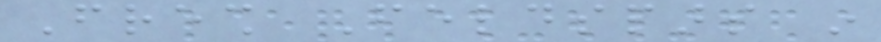Fresh Feldspars in
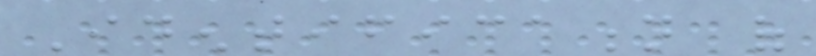Identification of
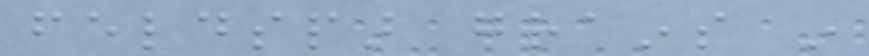feldspar grains in
